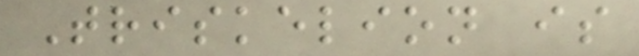Triskelion is
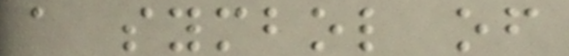a symbol of
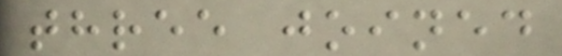three joined
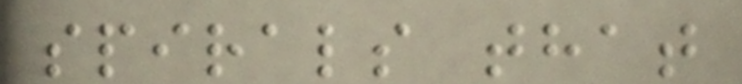spirals that
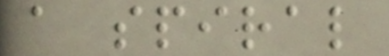a spiral
